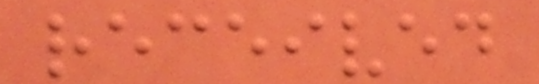received
